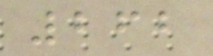262
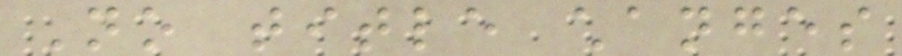No title changes
